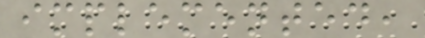implemented,
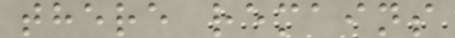there remains
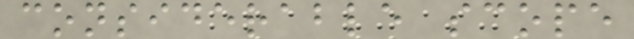considerable scope
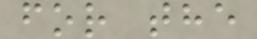for the
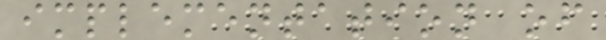implementation of
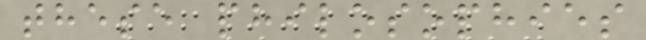these philosophies
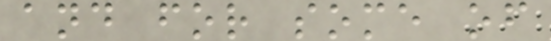and for some of
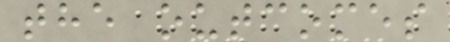the outcomes
